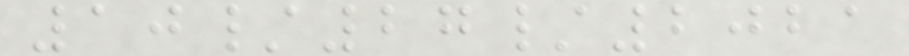10/27/2021
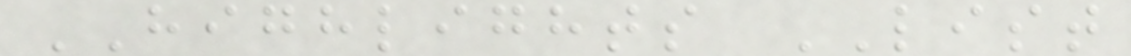HIGHLIGHTS LIST
